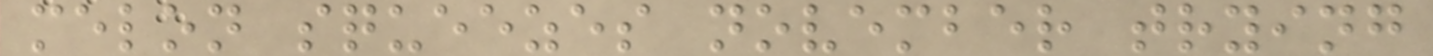melon squeezes november trying
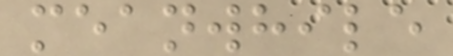meanwhile
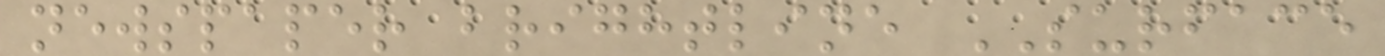newspaper brightline SURFACE
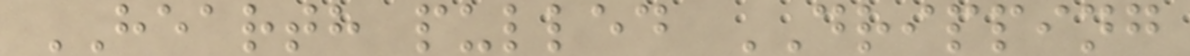HEARTH pulled DRIPPING
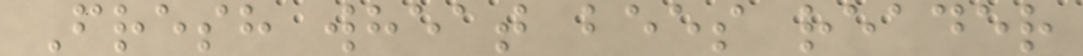Fresh wheat bees reader
